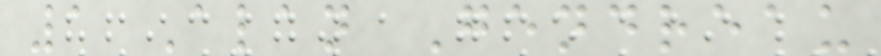1 Alan Gendreau
